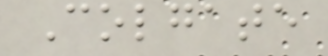Colgate
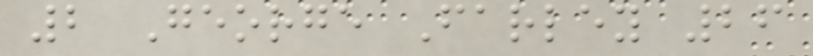2 George Farley 26
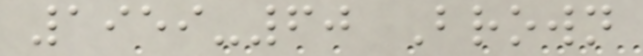1959-60 Brown
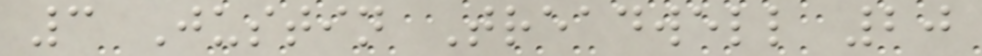3 Justin Treadwell 20
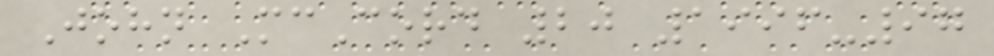John McCord 20 1996-97
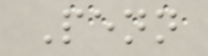Penn
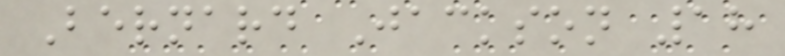Bernard Jackson 18
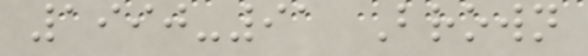1990-91 Brown
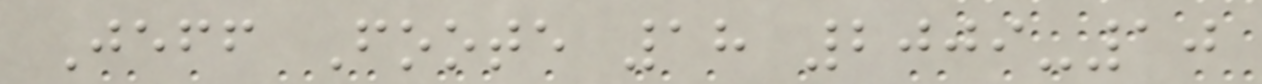Jeff Foote 18 2009-10
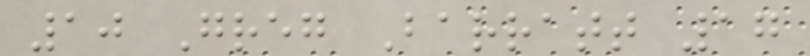10 Greg Barratt 17
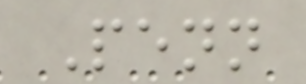Penn
